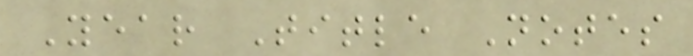Year Title Notes
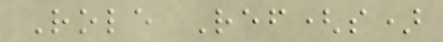Role Ref(s)
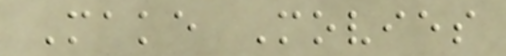Make Movies
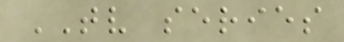TV series
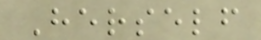Herself
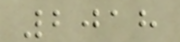2018
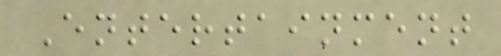Entertainment
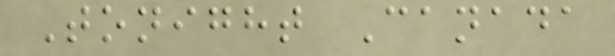Tonight Canada
